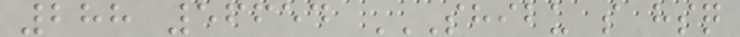288 56654 SHIBU S HSQ
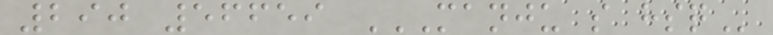290 56659 MANJU S HSQ
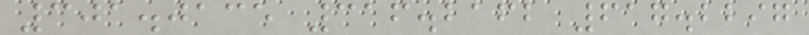301.0135 316.2162 617.2297
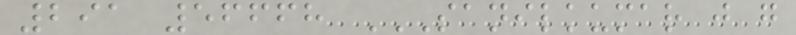291 56668 SANILKUMAR J G
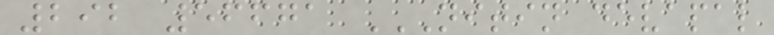292 56671 NITIN DEVAPAL
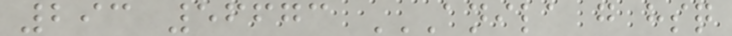293 56673 ANILA G HSQ
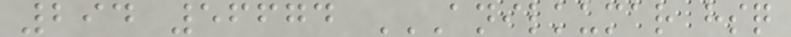294 56674 ANILKUMAR HSQ
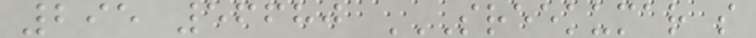295 56680 SREEKUMAR S
